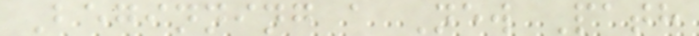Beginning a New Path
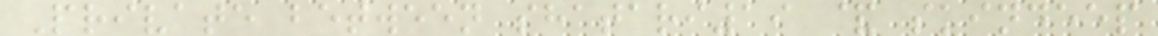Private between shatari19 & skindeep
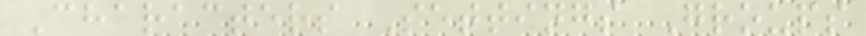Characters Settings Groups
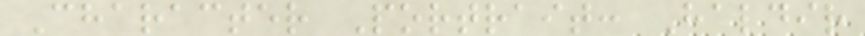Character Portrait: Haldir
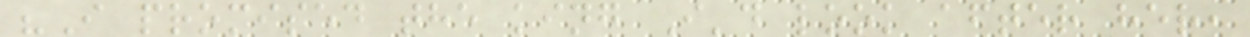"I promised the king I'd look after her,
